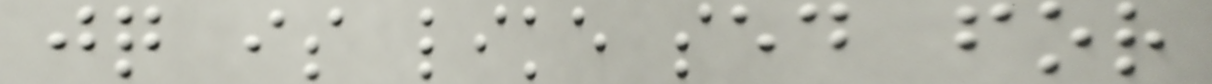jq is like sed for
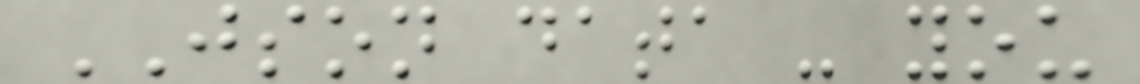JSON data - you
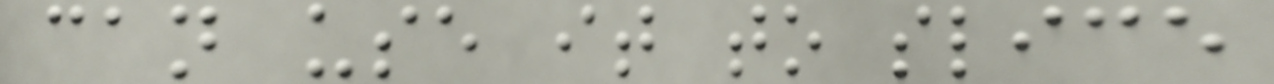can use it to slice
